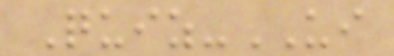Quiz-UI
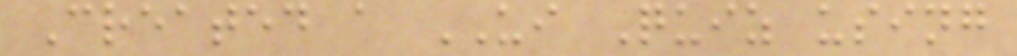Created a UI Quiz using
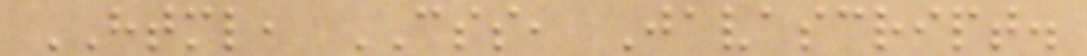HTML, CSS, Javascript.
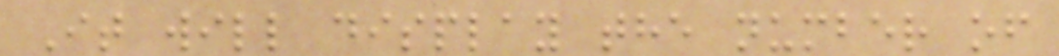It will display the number of
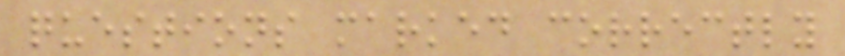questions marked correctly
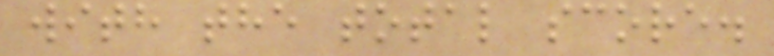with the total score.
